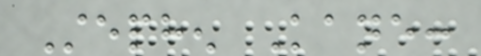Stephen Kane:
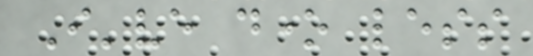I've done less
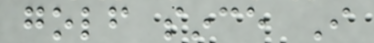golf since I
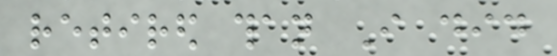retired than I did
